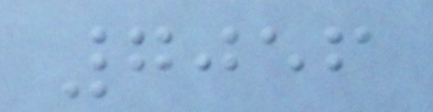7056
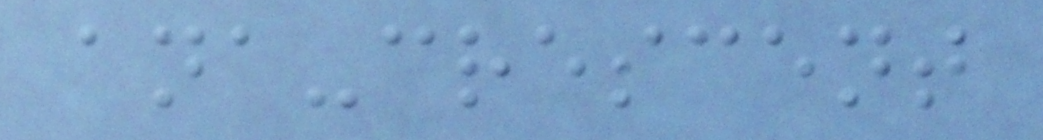ana-crescent
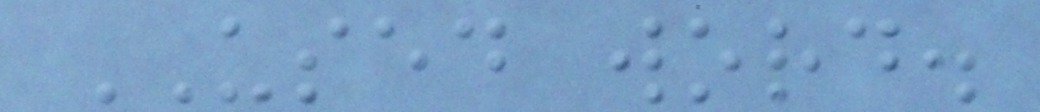USED word.
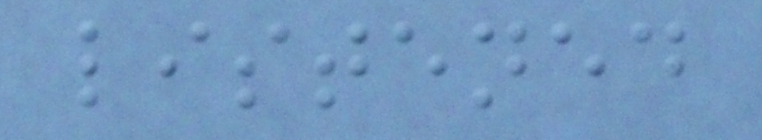listened
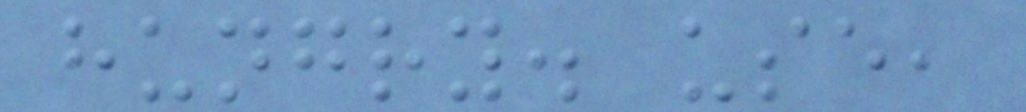hungry. use,
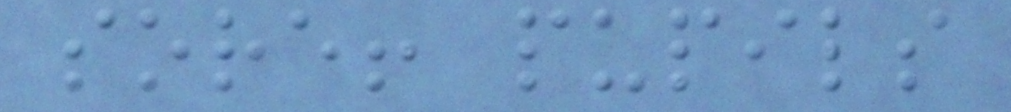sore! pupils
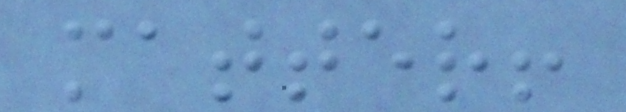matter!
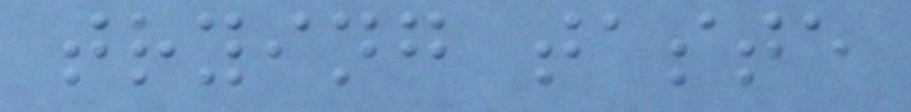trying taste
